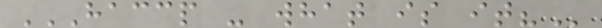HACCP - WHAT IS IT?
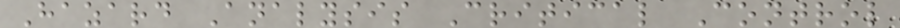Hazard Analysis Critical Control
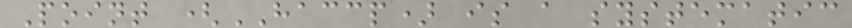Point (HACCP) is a systematic
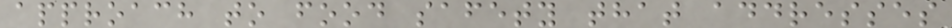approach to food safety that addresses
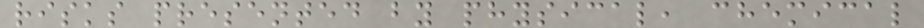risks presented by physical, chemical
